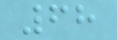68
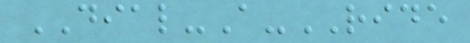DIAL-A-RIDE
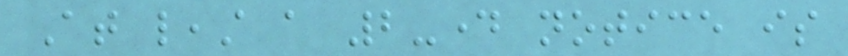At least a 2-day notice is
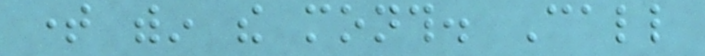time within the month. Call
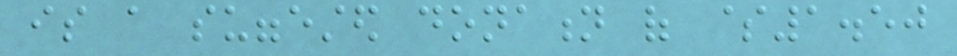is a suggested donation of $1.50
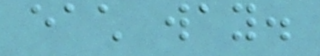each way.
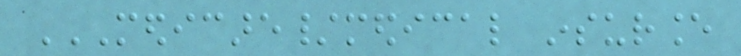MEDICARE/MEDICAL INSURANCE
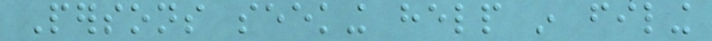Persons seeking help in filing
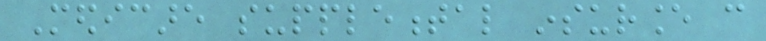Medicare supplemental insurance can
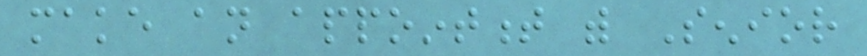make an appointment with Senior
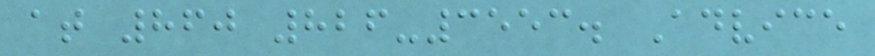at 860 826-3553. Advice
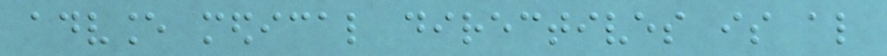advance medical directives is also
